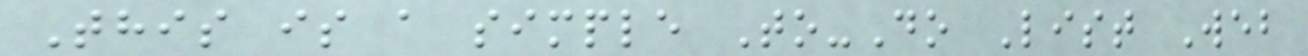This is a simple To-Do List Web
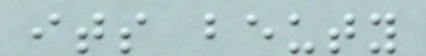its beuty
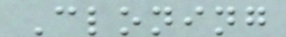Cloning
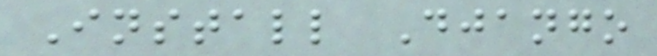Install Django
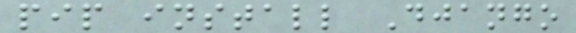pip install Django
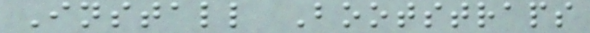Install Bootstraps
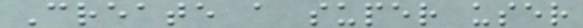Create a super user
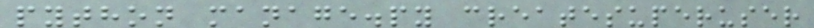python manage.py createsuperuser
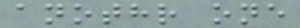anothr one
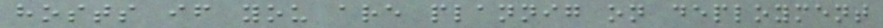hosts if you are plannig on deployment
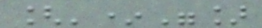['*"]
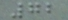72
